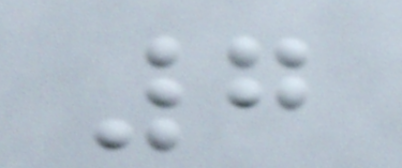7
